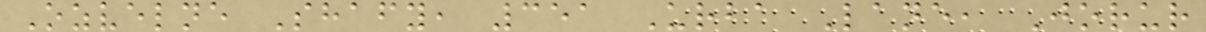Ozvelne Shafy, 351 Urba Lane, Jorur
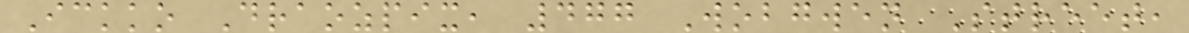Ickko Draozpix, 477 Wobgwen Street,
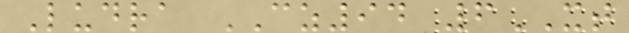Ludra CZ94 6XT
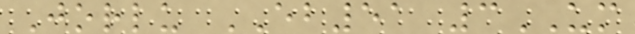Jorlu EB51 3UM
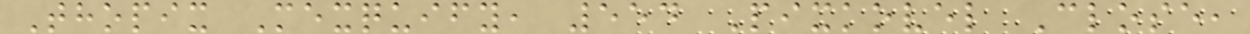Thopix Mexquify, 554 Pixkovel Close,
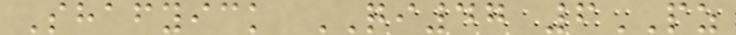Shafyick QI47 6PZ
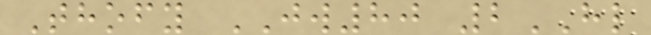Thofy JW80 2HL
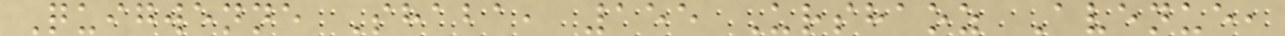Quigwenne Shaba, 155 Urshaoz Avenue,
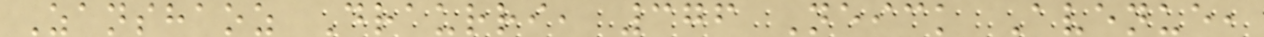Zanshaoz Draurri, 376 Neick Avenue,
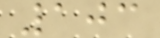103
